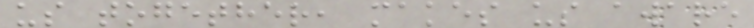us together, makes us aware
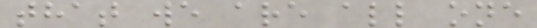that we are all one
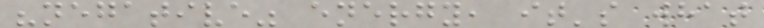"negative" energy, it's what
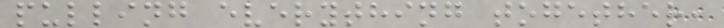pulling everything together,
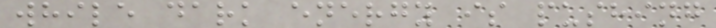while dark energy is pushing
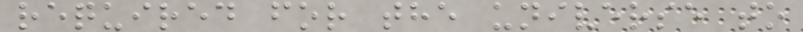required for the universe to
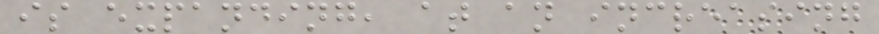is expanding, at an increasing
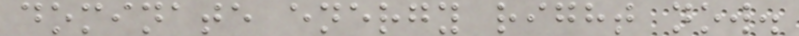dominate energy right now.
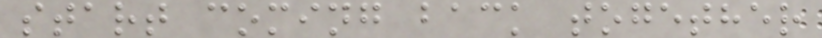start coming back together
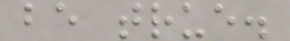be true.
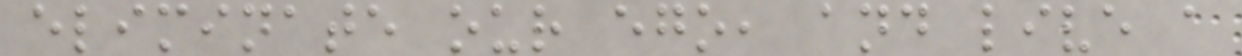eliminate our ego, and live a
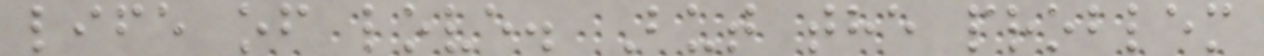life of love. But the problem
